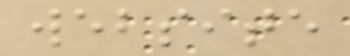website
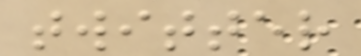twitter
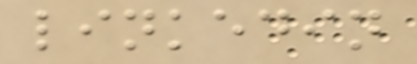linkedin
